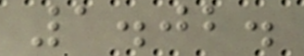1.02.
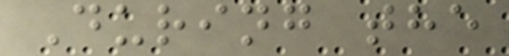During the
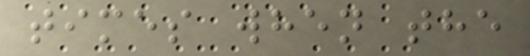times when the
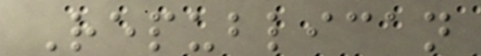Republican
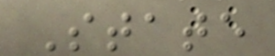State
